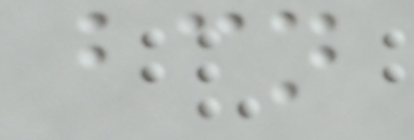bcn
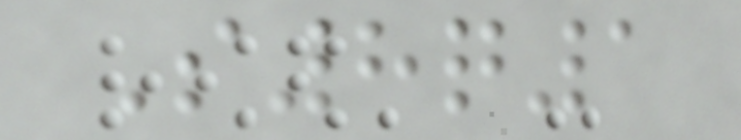S8q1
